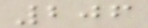206
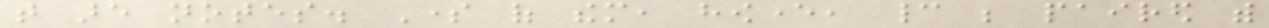that are notes. Some of them, however, cannot be paired with
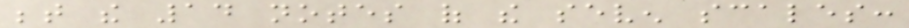between the 14 notes of the seven scales:
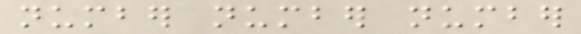number number number
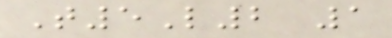T5L2 1
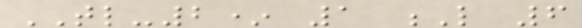TL-2* 1 L 6
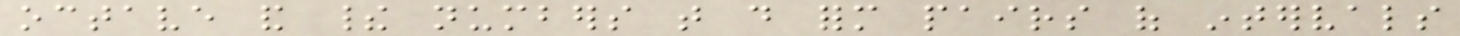octave and their numbers that do form pairs of intervals
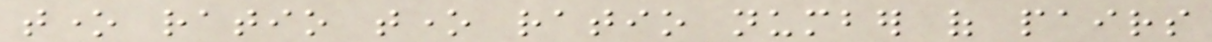tone ratio tone ratio number of pairs
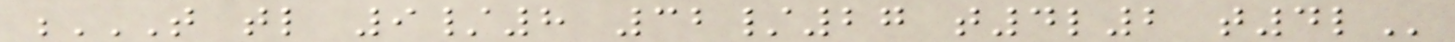T TL 9/8 32/27 T4L2 T4L
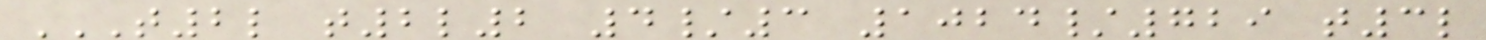T2L T2L2 4/3 1024/729 T3L
